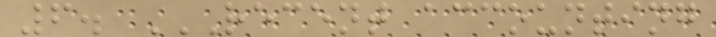6. RECENT ACCOUNTING
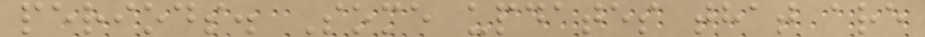periods. Some updates that are
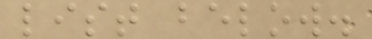list below.
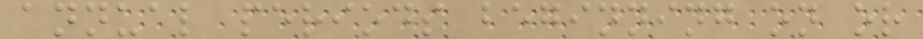annual periods beginning on or
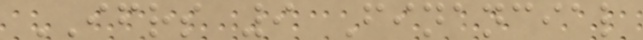IFRS 9 Financial
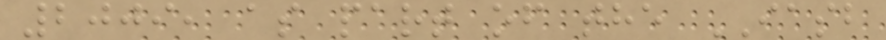2009, as part of the IASB
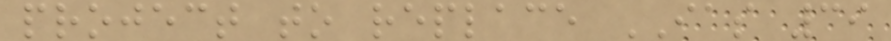project to replace IAS 39
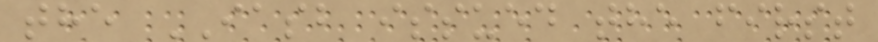the IASB issued the first
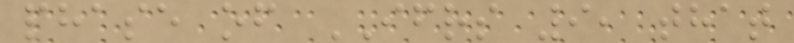phase of IFRS 9, that
